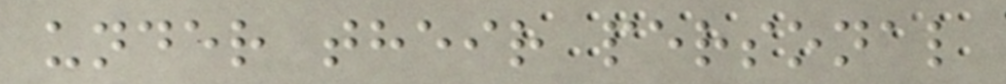under their personal
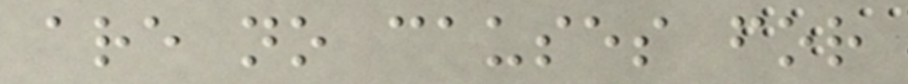are no causes for
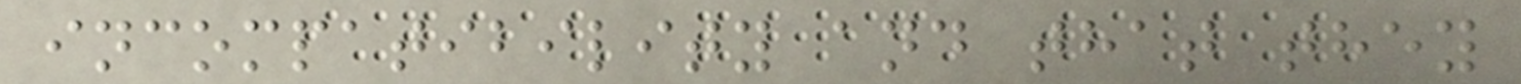incompatibility and that they
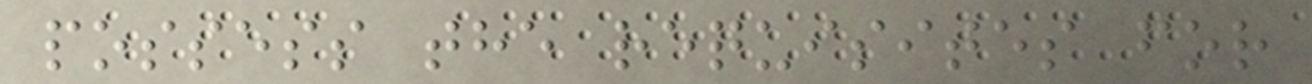possess the requisites for
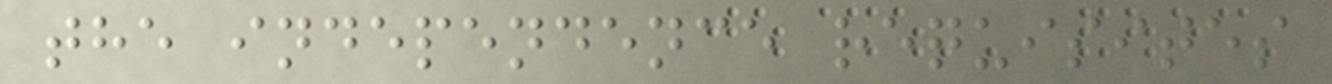the independence requisites
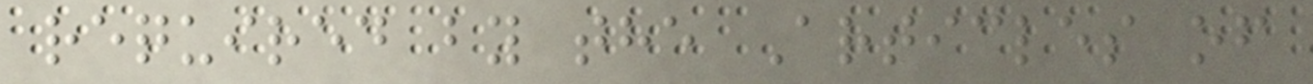required by the Articles of
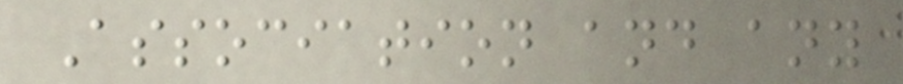Association and any
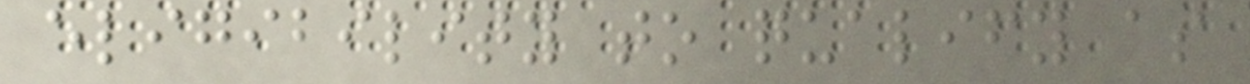eligibility to qualify as
